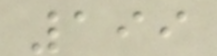199
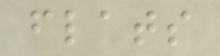flats
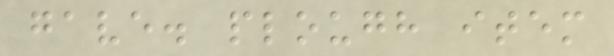gave. plough item
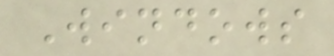Windows
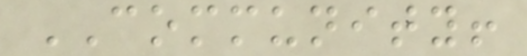COMMUNITY!
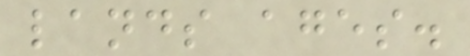lands ages.
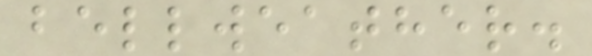bellweather.
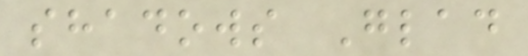shadows Glad
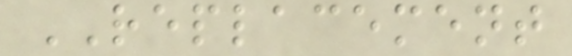REPLACEMENT
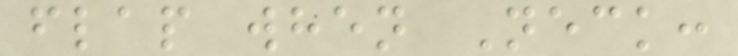flap when Neck:
